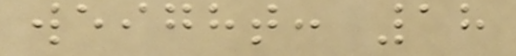weight: 18
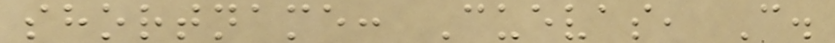shortname: Cuevas, C.
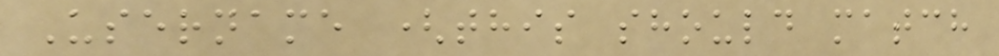Username (this should match
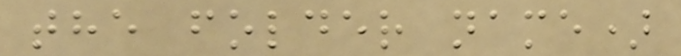the folder name)
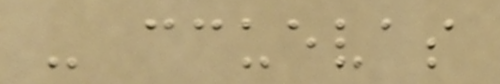- ccuevas
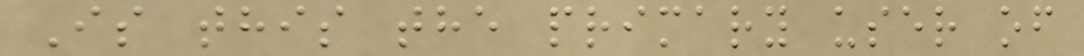Is this the primary user of
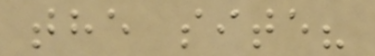the site?
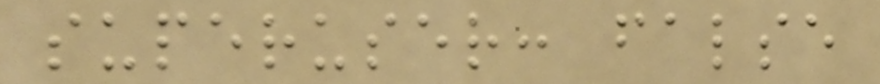superuser: false
